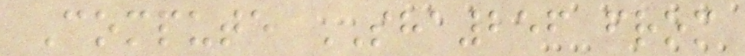Compute SHA256 from
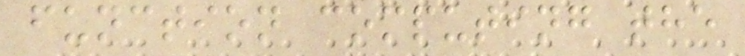function computing the
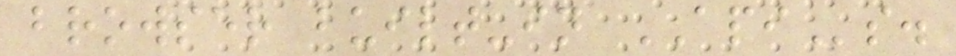browser built-in APIs.
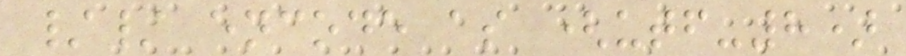// encode as (utf-8)
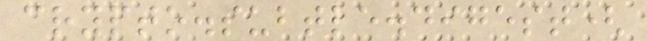crypto.subtle.digest(
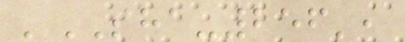'SHA-256',
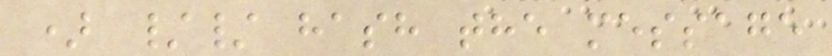) // hash the message
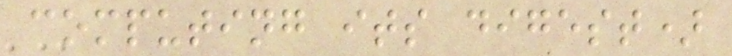computing its digest)
